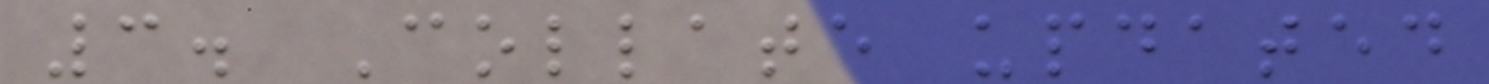3. Collate updated
